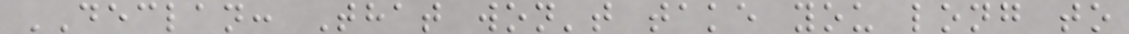DECLAN: That won't take you long to
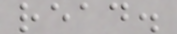read.
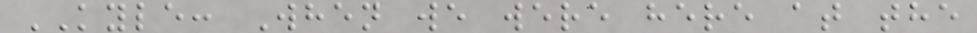KYLE: When we were here at the
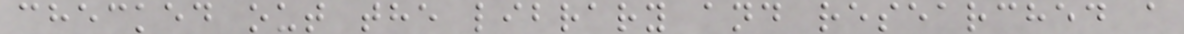checked out the library and researched a
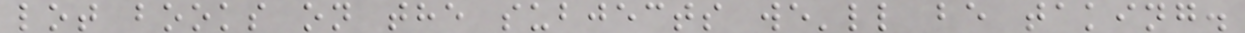lot books on the subjects we'll be taking.
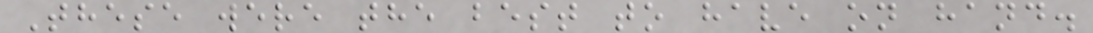These were the best to have on hand.
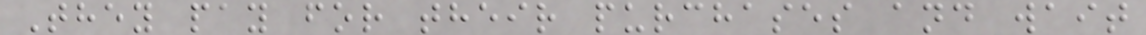They pay for their purchases and wait
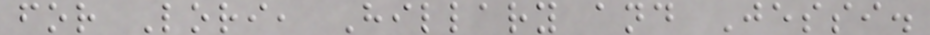for Lori, Hillary and Jessi.
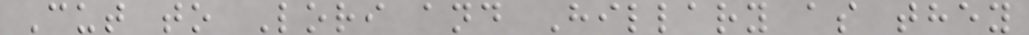Cut to Lori and Hillary as they
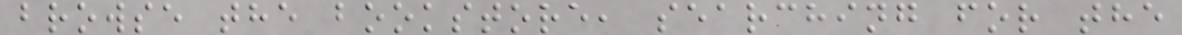browse the bookstore, searching for the
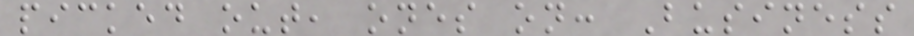picked out, ones on: Business
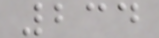234
